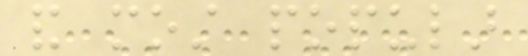and most popular
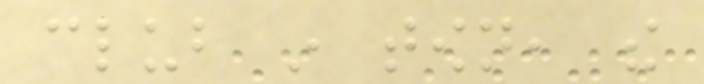club in town, the
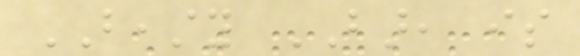BEASTY BAR, is
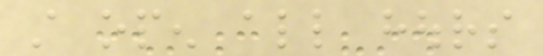still open all hours
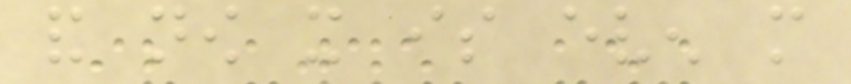and now it is even more
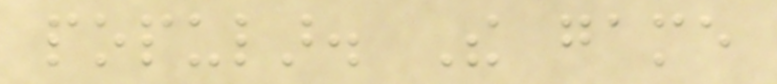popular. The game
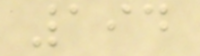194
